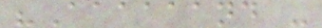"Aaaaaand -
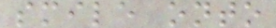smile onto
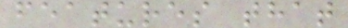features that
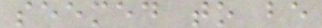seemed to be
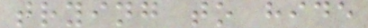trying to hide
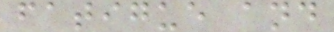fatigue and
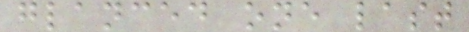glanced one last
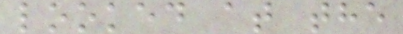looked at the
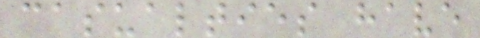casualties have
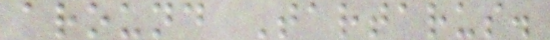around Tartarus.
